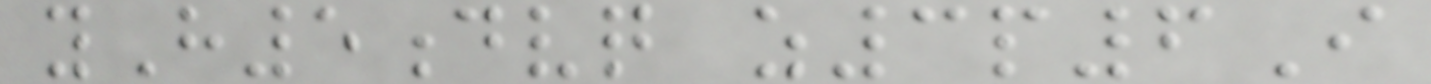yH5dvq z3p6I
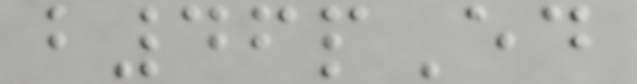b46pEd
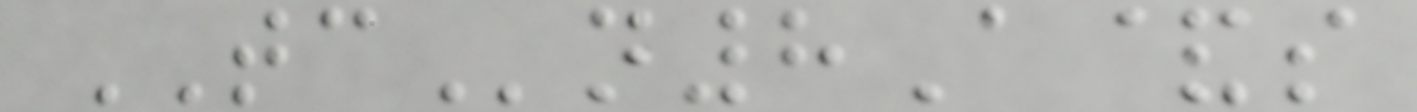TCn8A&s
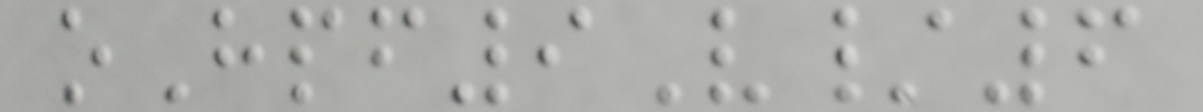oHpf9V/6
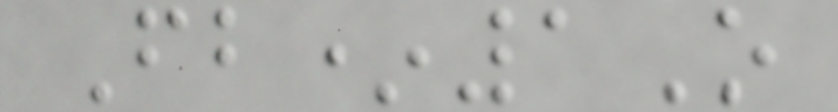Fb*1O
